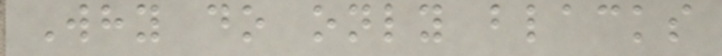Why do only blacks
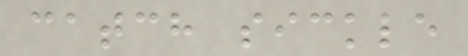catch sickle
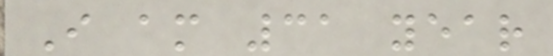I am 31 year
